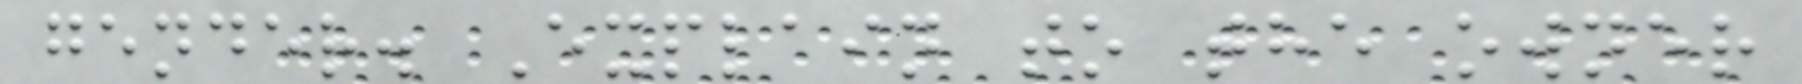gender. Explain to the owner
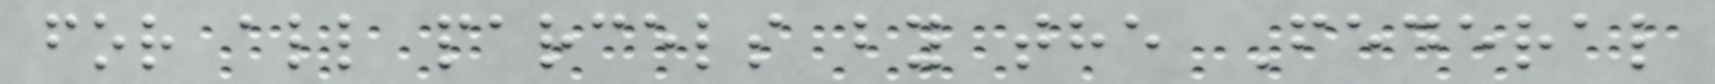for all parcels by the Federal
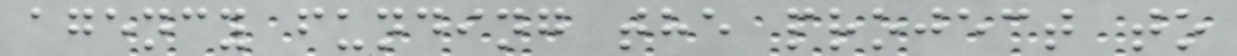agency funding the project to
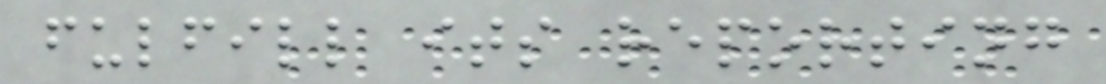fulfill its reporting
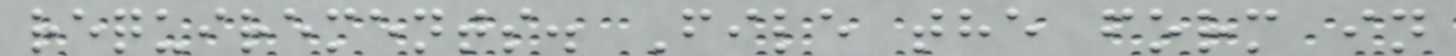requirements. File the form in
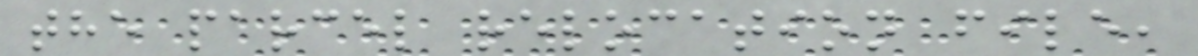the parcel relocation file,
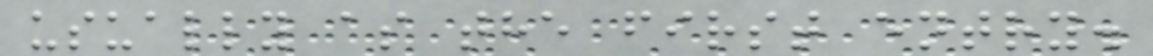usually as the first entry.
